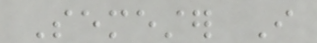Semester I
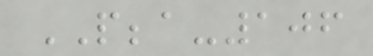PBBA-106
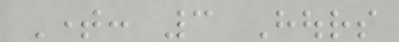Time: 3 Hours
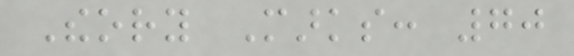Theory Marks: 70
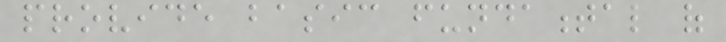provide basic fundamental of
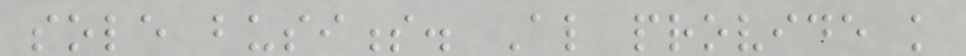sole business. Also provide knowledge
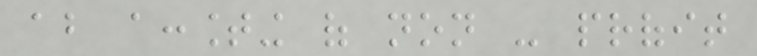about accounting of non - profit
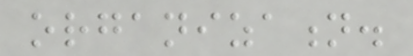organization.
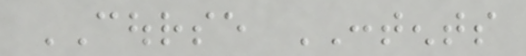COURSE CONTENTS
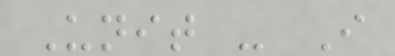Unit - I
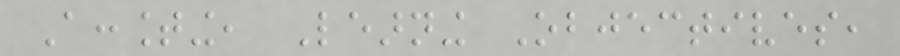Accounting, Learning Objectives,
